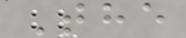The
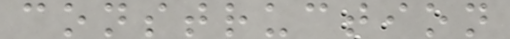construction
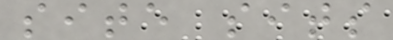site sits
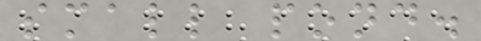small pond.
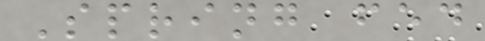Spring fed
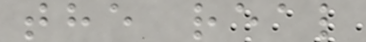the real
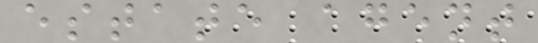estate agent
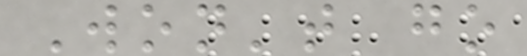Won't go
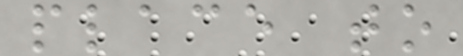place to
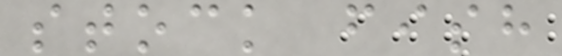stock fish
